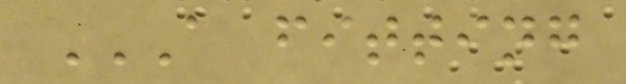A FITTING
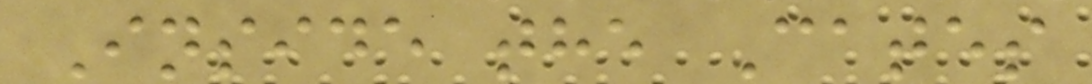Inside the Cates
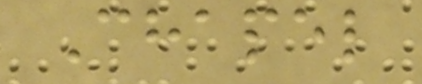Chapel
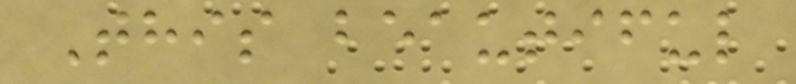This beautiful
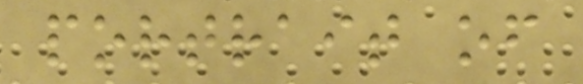portrait of
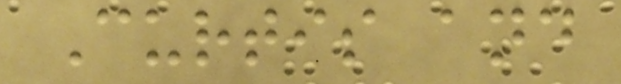Curtis and
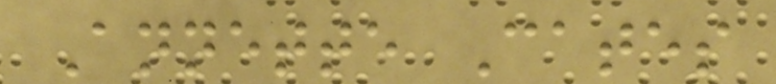Annette Cates
